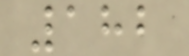182
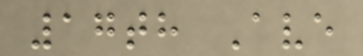17th Ave
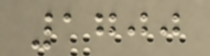1700
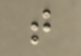t
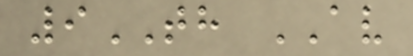9TH AV
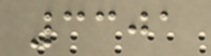3301
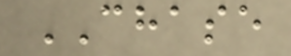CHASE
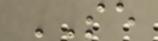SE
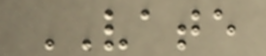VATE
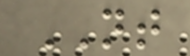NT
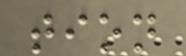tion
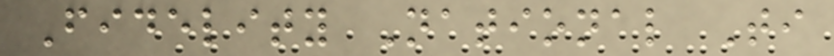Fidelity National Ti
